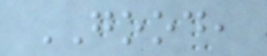GOOD,
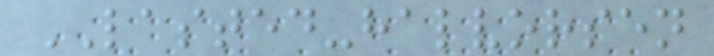LASTED-halvorsen
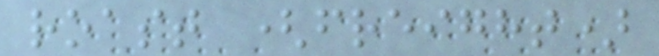roast (freight)
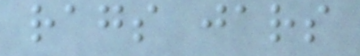rags jars
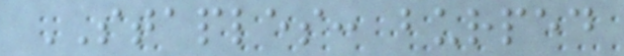STAPLES: burped
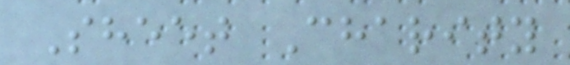Sheet Charity
